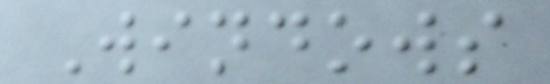Windows
